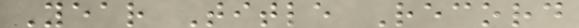Year Title Record
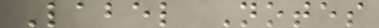Label Notes
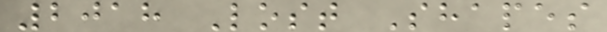2018 Lost Shapes
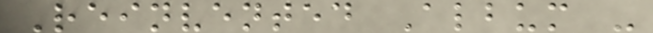Reinvented Album -
